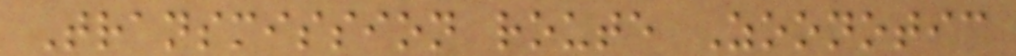Transmission route Zoonotic
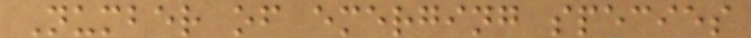Number of emerging species
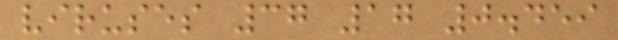viruses 37 17 0.459
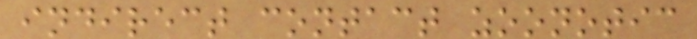indirect contact zoonotic
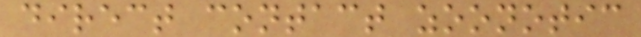direct contact zoonotic
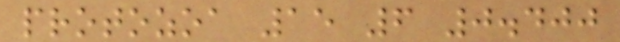protozoa 15 6 0.400
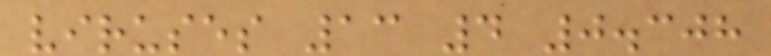viruses 13 4 0.308
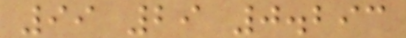99 29 0.293
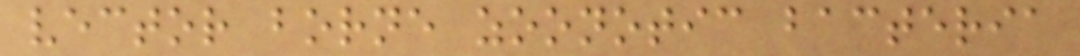vector borne zoonotic bacteria
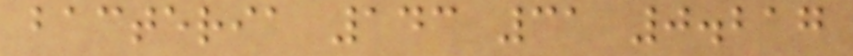bacteria 143 31 0.217
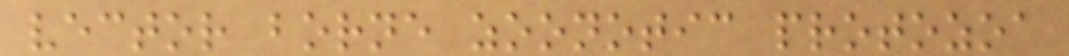vector borne zoonotic protozoa
